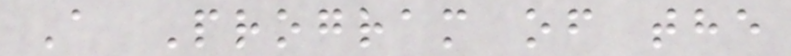A Program of the
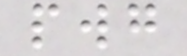pwg
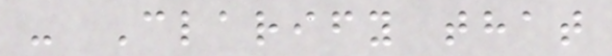- Clarify that
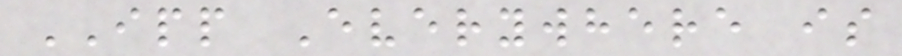IPP Everywhere is
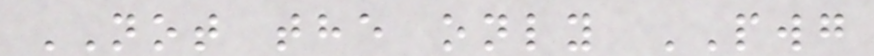NOT the only PWG
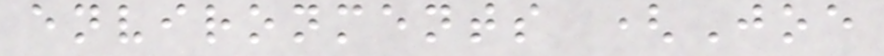environments (Joe
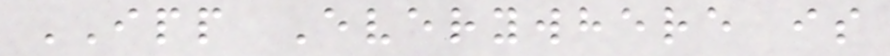IPP Everywhere is
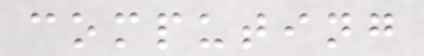computing
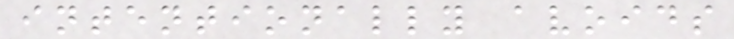intentionally avoids
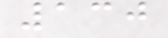130
